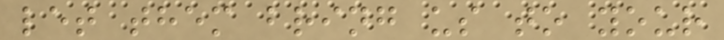let them bring us to your
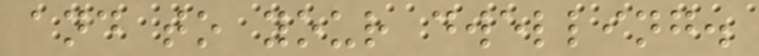and to your dwelling.
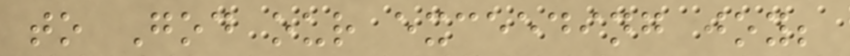to God our exceeding joy;
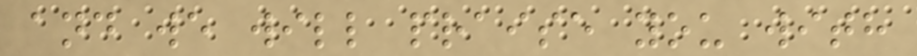and we will praise you with
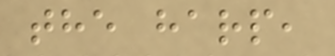the harp,
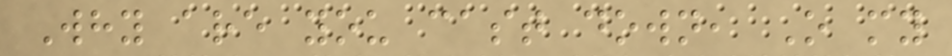Why are you cast down, O my
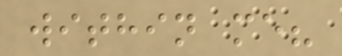within me?
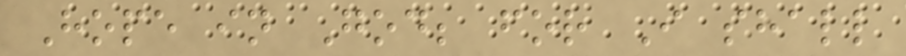Hope in God; for I shall
